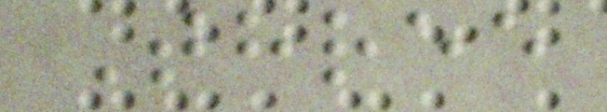Three
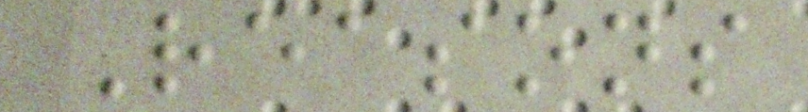Reasons
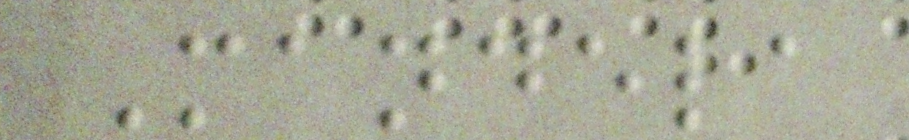Mandela
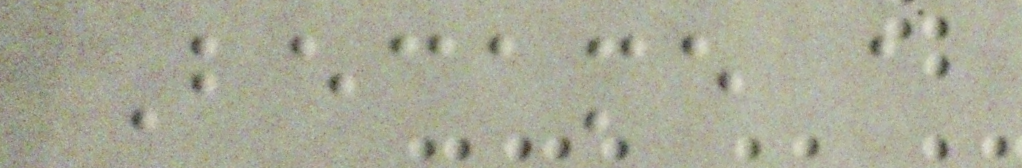Became a
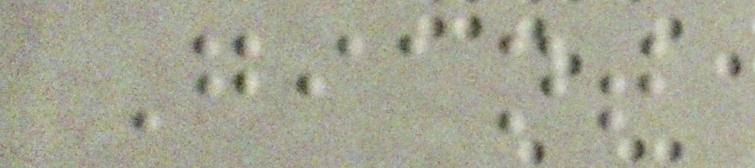Giant
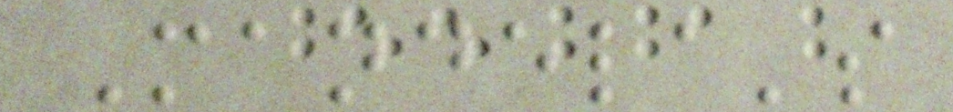Mandela's
